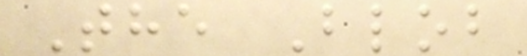The Blob
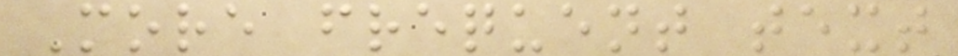More frequent text
